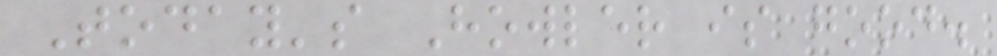Today's Howler is good.
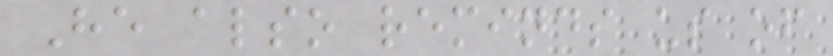He also reminds us of
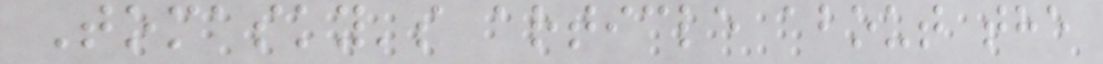Tomasky's article about the
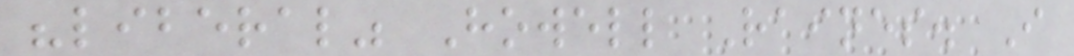"liberal" Howell Raines. I
